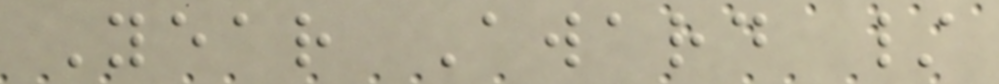Year Award /
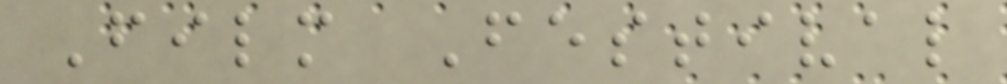Film Festival
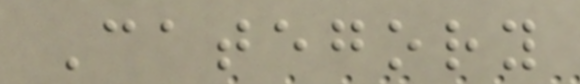Category
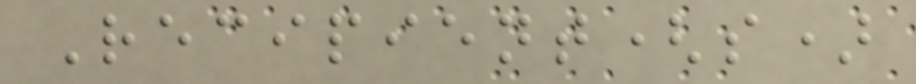Recipient(s)
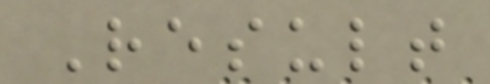Result
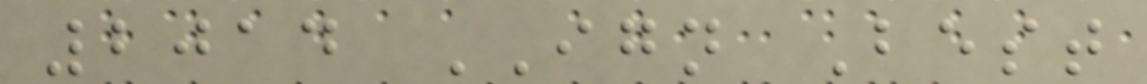2014 IGN Best
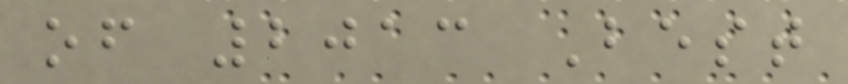of 2013 Best
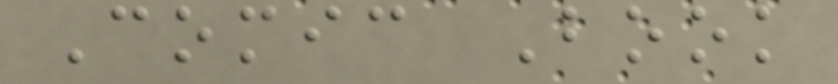Comic Book
